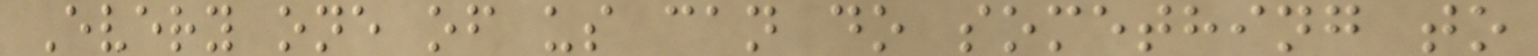Every one of us can do something to
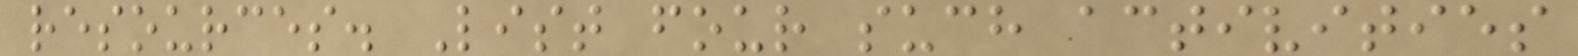resources. List four such activities
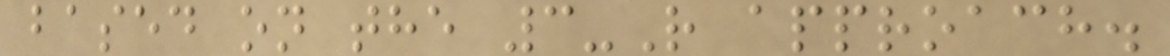based on the 3-R approach.
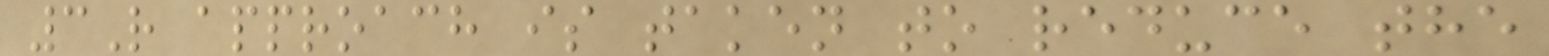3R approach is taken to reduce the
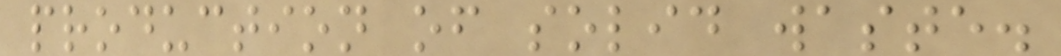production of solid waste.
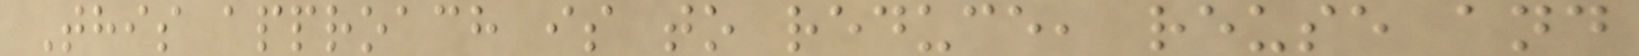This approach is to reduce, reuse and
